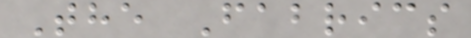The Fabrics
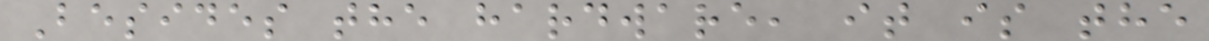Besides the hardware, it is the
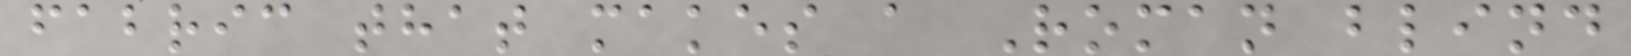fabric that makes a Roman blind
